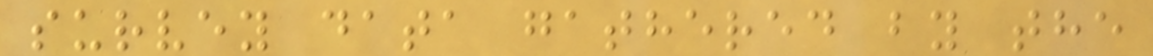survey data gathered by the
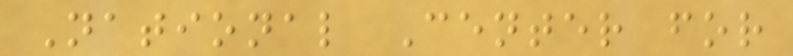National Center for
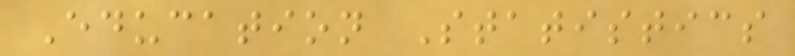Education Statistics
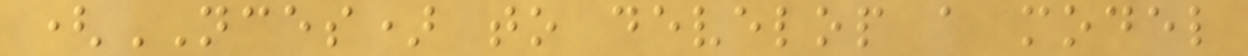(NCES) to develop a model
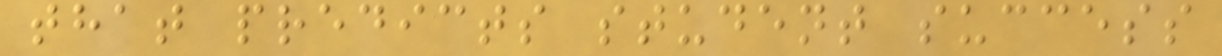that predicts student success
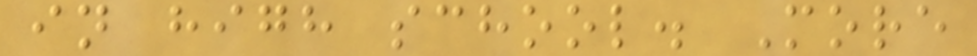in high school. More
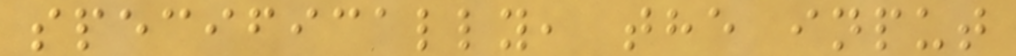specifically, the input
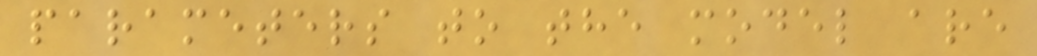parameters to the model are
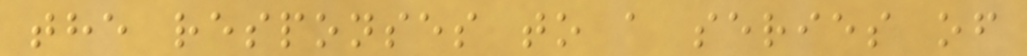the responses to a series of
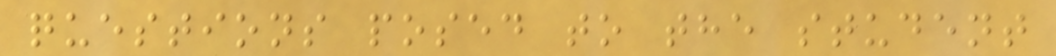questions posed to the student
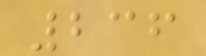236
